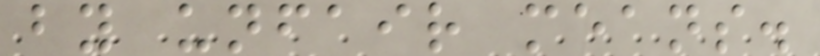by unfair means.
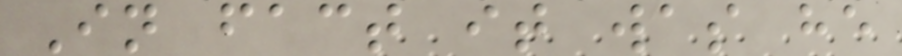In fact it was he
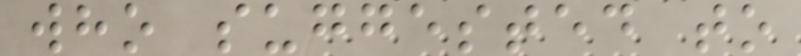who suggested to
